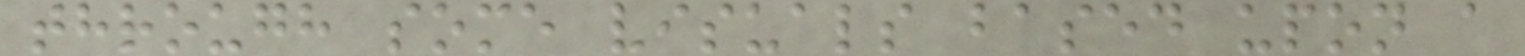through some visuals based upon a
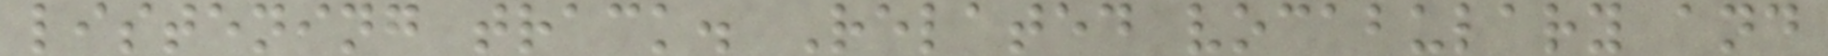listening track. Related vocabulary and
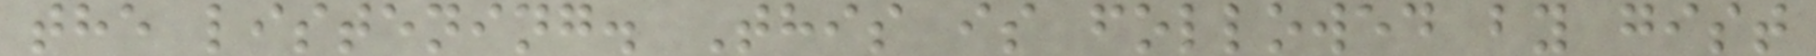the listening. This is followed by gist
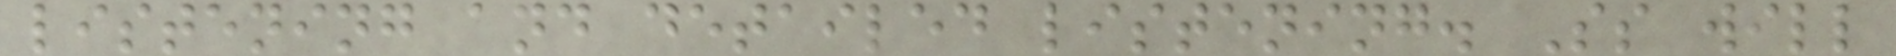listening and detailed listening. Ss will
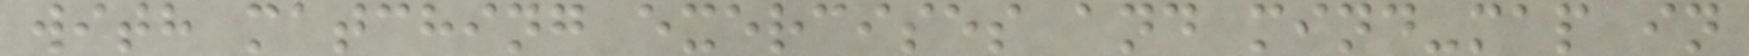with matching exercises and mind-map in
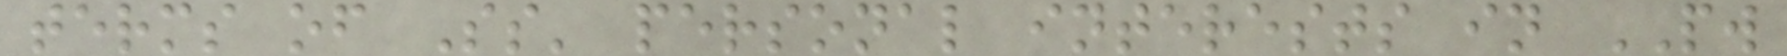terms of Ss' personal interests in PW
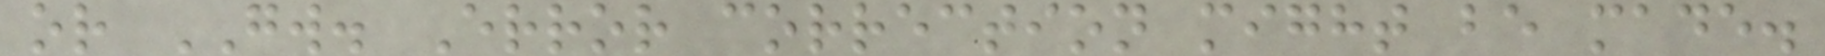or GW. Error correction might be made.
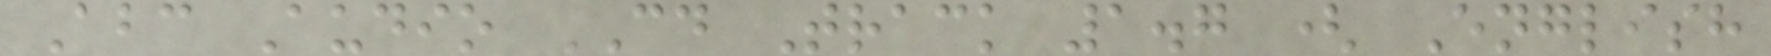Abc Audio CD Track 1.7 ( English
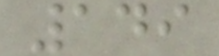149
